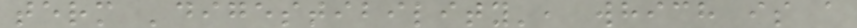term 'digestibility', which is a
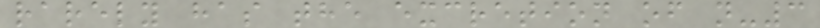rarely has the excretion of n-3
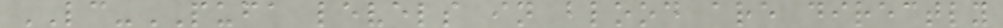LC-PUFA levels in blood are directly
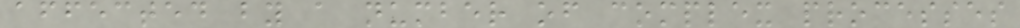affected by a number of complex processes
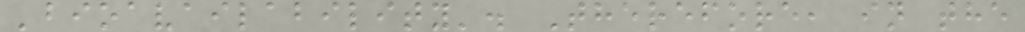'bioavailability'. Therefore, in the
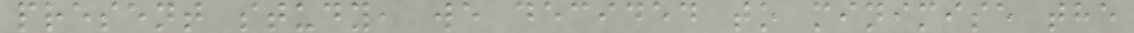present study, we decided to minimise the
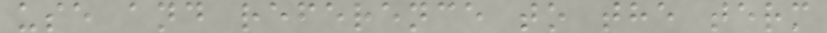use and reference to the term
